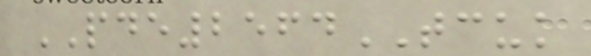PDE2564TCUK
